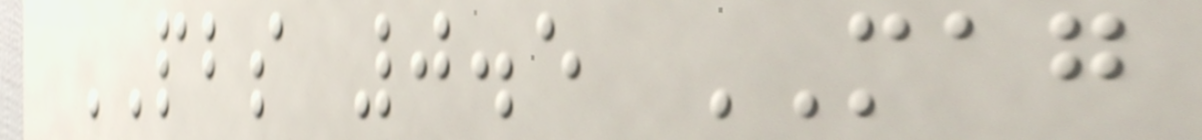PBS 0.5 MAG
